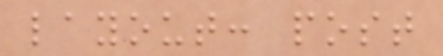layout: post
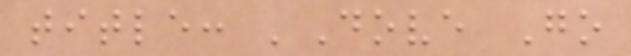title: 'Dove Go
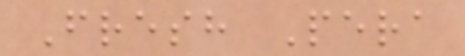Fresh Pera
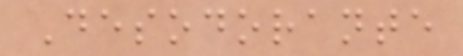Desodorante
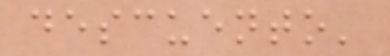descuento'
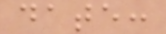date:
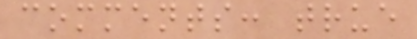comments: true
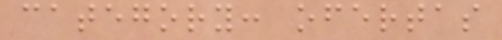category: ofertas
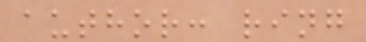author: ring
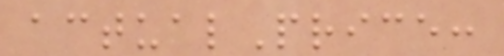actualPrice:
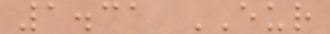1.31 EUR
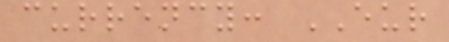currency: EUR
